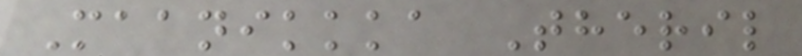Maanikkka Theril
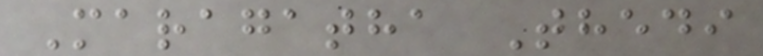Maragatha Thedi
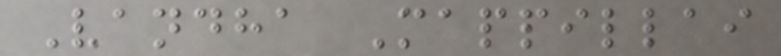Vandha Mappillai
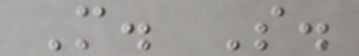M. S.
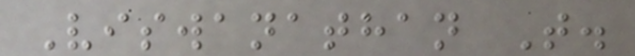Viswanathan T.
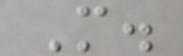M.
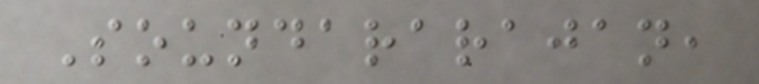Soundararajan,
